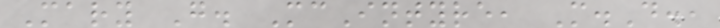Mary G. McIntyre, M.D.,
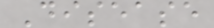Disease
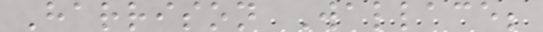Harrison Wallace;
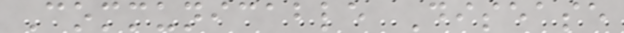Communicable Disease
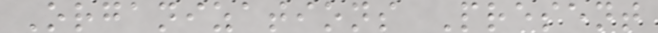Organizations Present
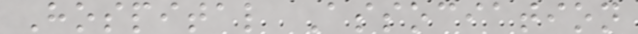Hospital Association
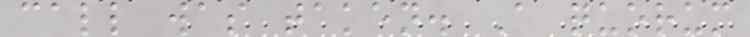call was taken. A quorum
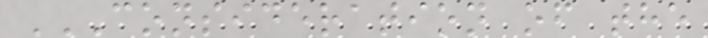CONSIDERATION OF THE
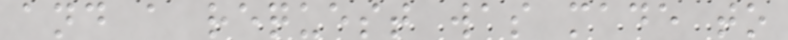and a request was made to
